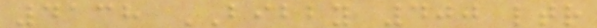4138 BIBBY 400 ltr
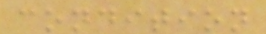condition
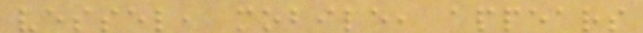vessel, mobile, appears
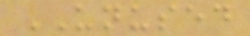UNUSED
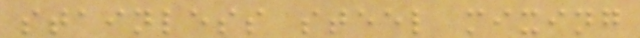stainless steel mixing
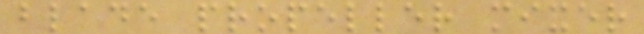blade propeller mixer
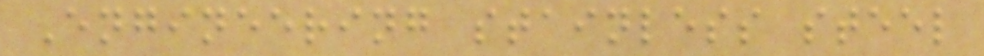Engineering stainless steel
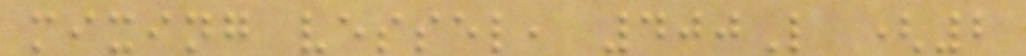mixing vessel, 400L (2
